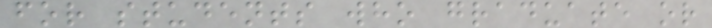for students who graduate or
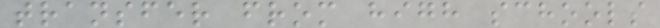transfer from high schools
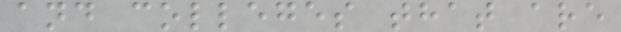and colleges that are
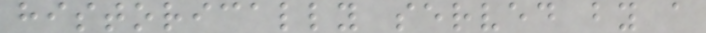historically served by a
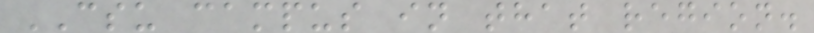CSU campus in that region.
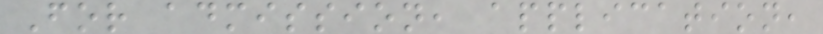For admission, application,
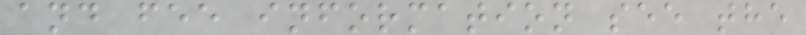and fee information see the
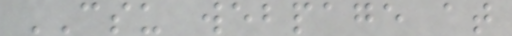CSU webpage at
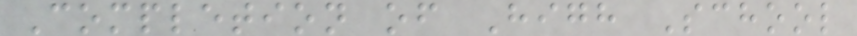Completion of High School
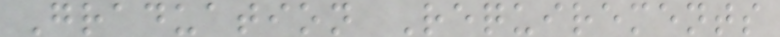Graduation Requirements
